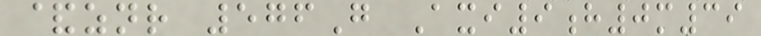&znr 576G Axi9h0m39
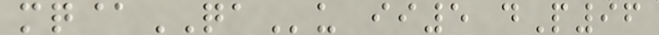mq@QAu ii5 dP96
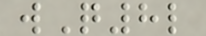wQ8l
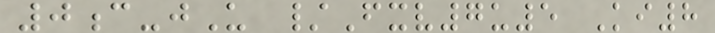0c-jU /Fxv7u5 Ki8
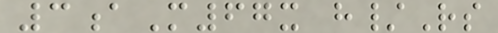3aM67x h/Rs
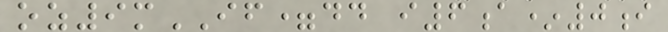oz9mIF=dd i6a*0i
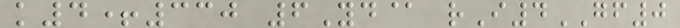k4+330 6Yd@ rI4GF0
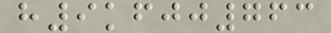h9kfjj763
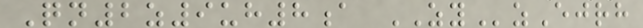Qn2z9uh8a ZYzEjrh
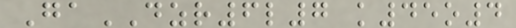GaDZR6l7 k45o4
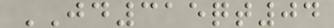JD315qt04
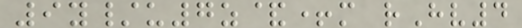9y/u7z&+m rHv4
